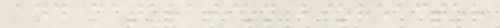and maturation bioreactor
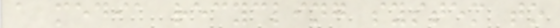a media recycling system to
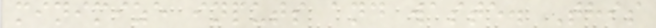minimize inputs and waste. This
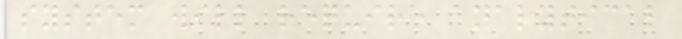system will require analytical
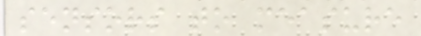sensors to measure
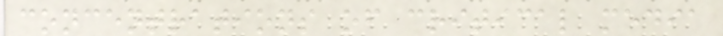concentrations of critical media
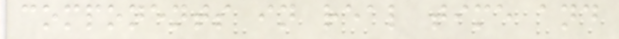components in real time and
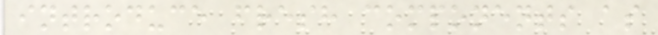introduce fresh components as
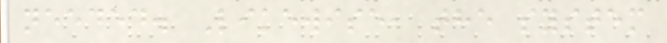needed. Likewise, the system
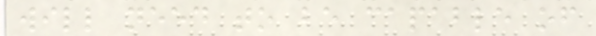will need to be capable of
